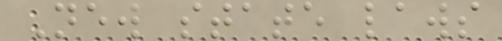New state laws
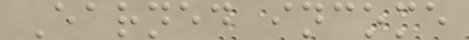Earned income
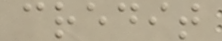credit
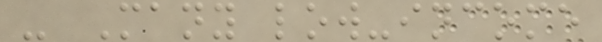- Many low-income
